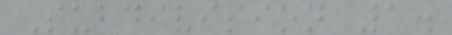Subdivision 1.
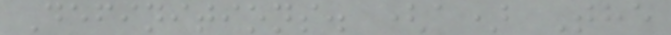Definitions. (a) The
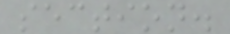section.
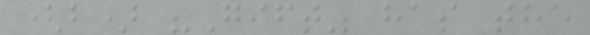(b) "Gift" has the
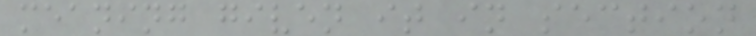meaning given it in section
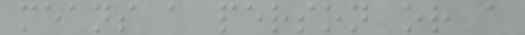means a person or a
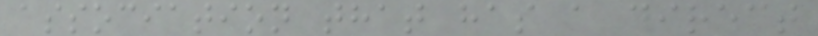association that has a direct
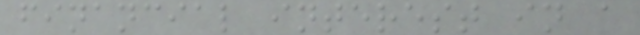financial interest in a
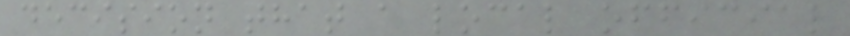decision that a local official
